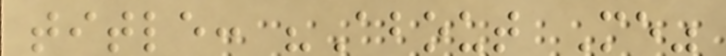title: "About Me"
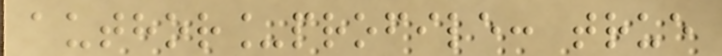author_profile: true
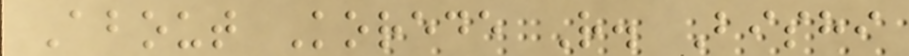About Korede R. Bishi
